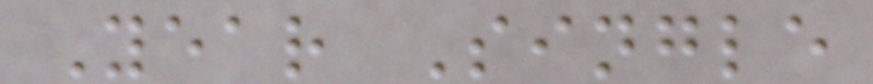Year Single
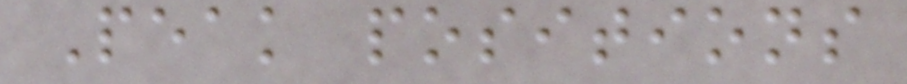Peak positions
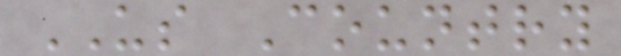US Country
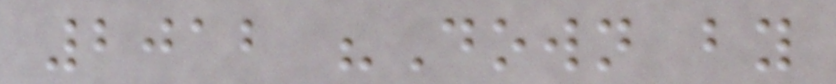2012 "Down by
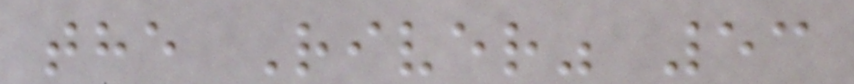the River" 53
